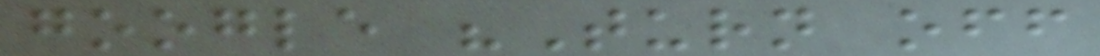google "Turn off
